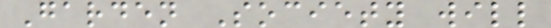Garden Society will
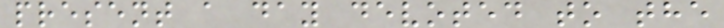present a day devoted to the
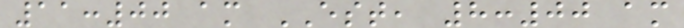11:00 am EST, 8:00 am
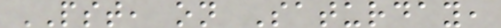PST, on Saturday,
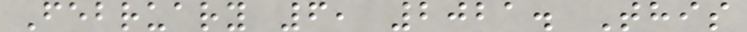February 6, 2021. This
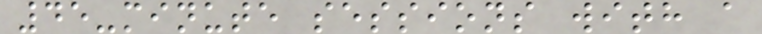45-minute sessions with a
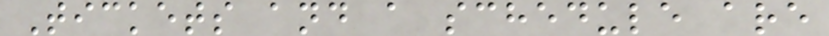Tickets and a schedule are
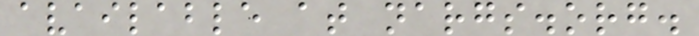available at nargs.org.
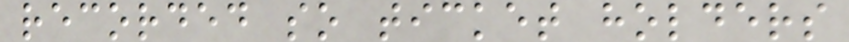recorded so ticket holders
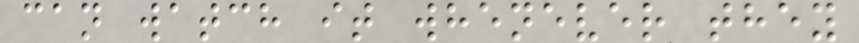can watch it whenever they
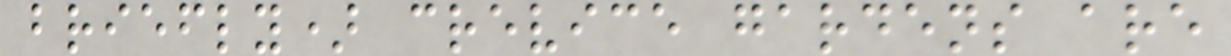briefly) crevice gardens are
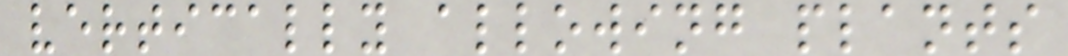vertically allowing plants
